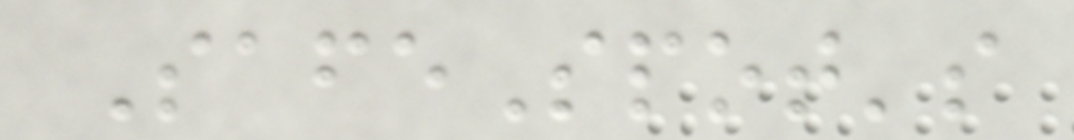SafeSpot's
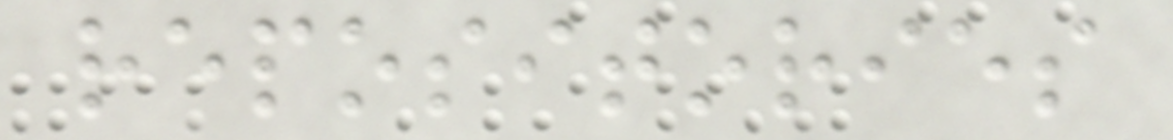repositories
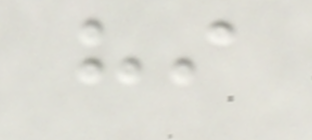hi
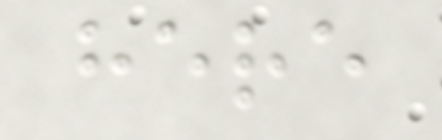here
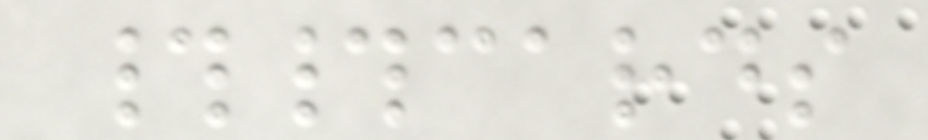##cards
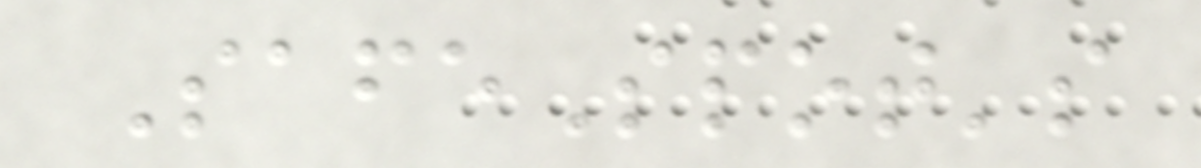SafeSpot's
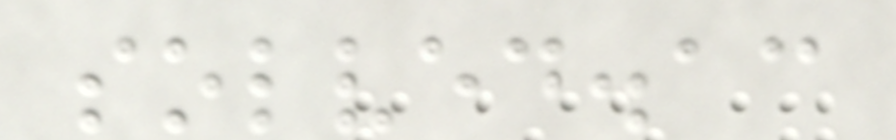solved.ac
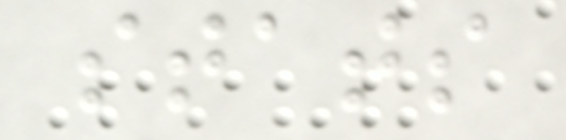stats
